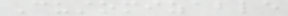Customizable
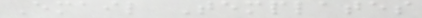Email Templates
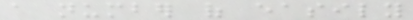a number of easily
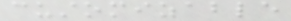customizable
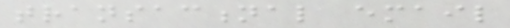transactional email
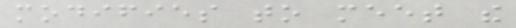modifies to meet the
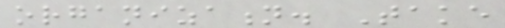organization. Take
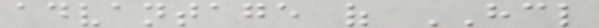advantage of HCL
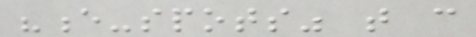"e-spots" that can
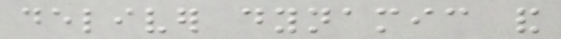deliver dynamic and
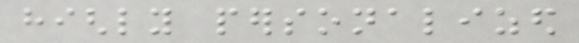highly personalized
